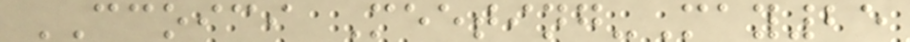CCOICI Meeting-May25
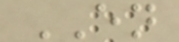EN
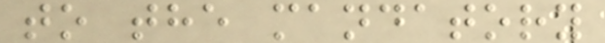to the mandatory
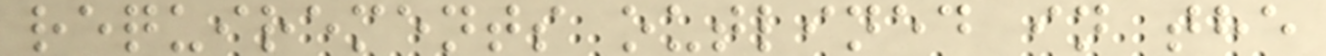requirements outlined in the
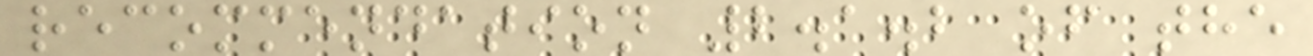recommendation 2.1.2 of the
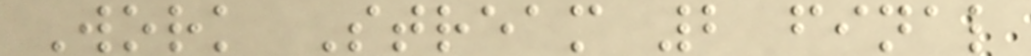Work Stream 2 final
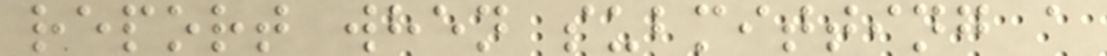report when submitting a
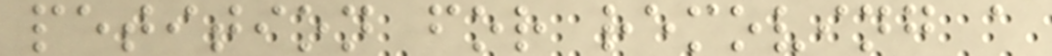petition for removing a
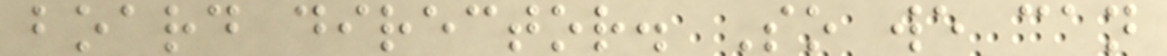board director. So we can
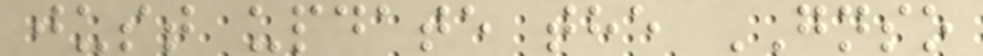just update the GNSO
